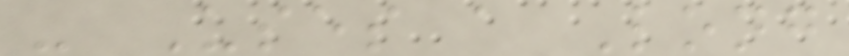- Uses a Long
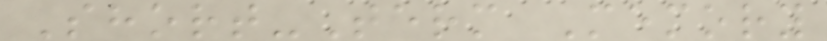Short-Term Memory
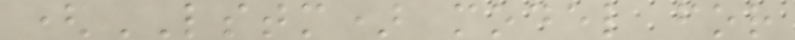(LSTM) model for
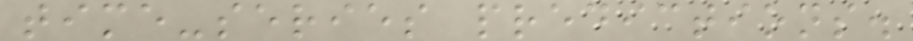time-series predictions.
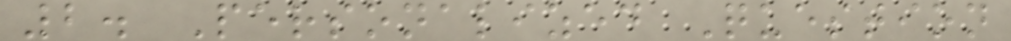2. Personalized Question
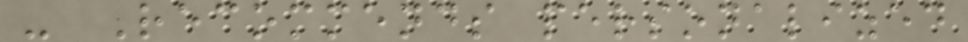- Recommends personalized
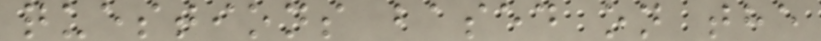questions based on the
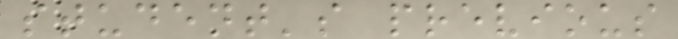student's previous
